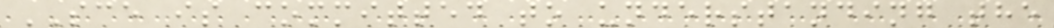SCE is committed to understanding the
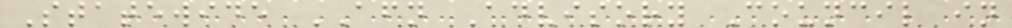Statewide AFN Advisory Council in
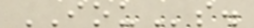IOUs.
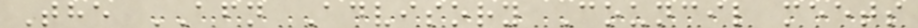The AFN Advisory Council meets
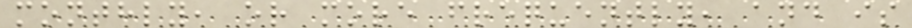monthly, or more frequently, and is
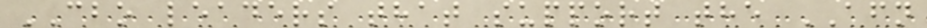CBO leaders that support the AFN
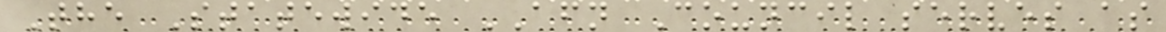The Statewide AFN Council serves as
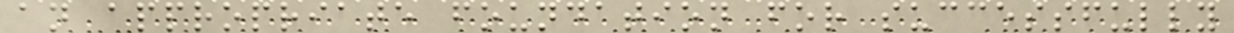an appropriate foundation for successfully
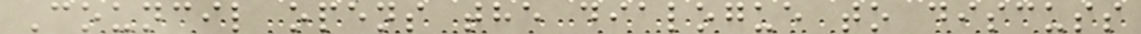Council opens the dialogue to discuss
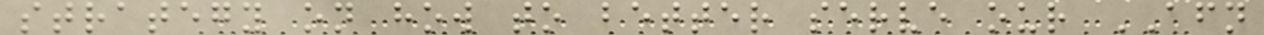strategy on how to better serve our AFN
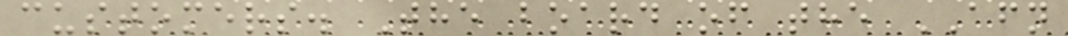customers. The board of the AFN
